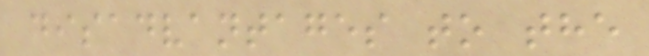disadvantages to the
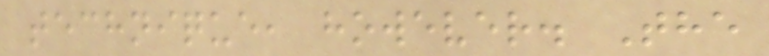technique, however. The
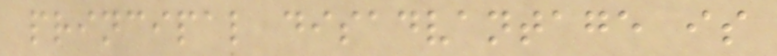principal disadvantage is
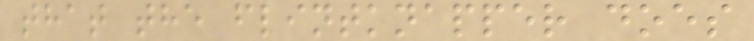that the flintknapper does
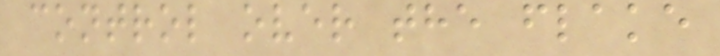control over the flake
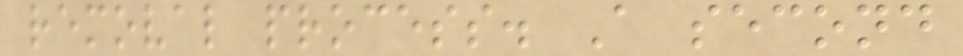removal process. A second
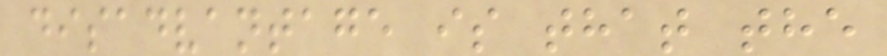disadvantage is that the
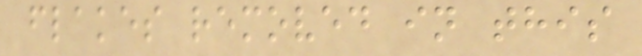flakes removed in this
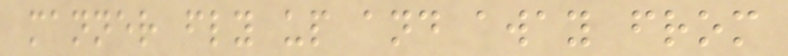manner fly up and away from
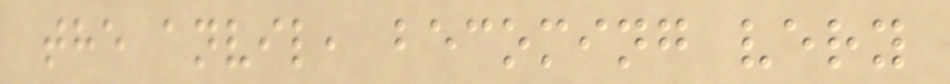the anvil, becoming very
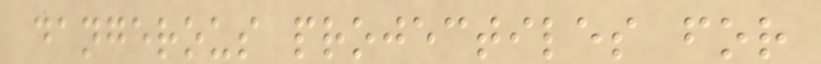dangerous projectiles for
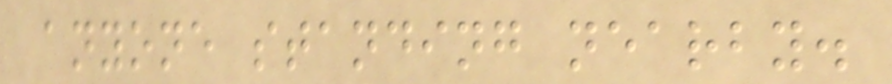anyone standing nearby.
